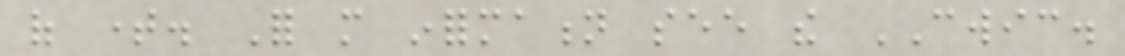of time. For more information see the CWIC.
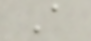A
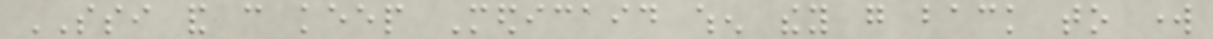SSI and can keep Medicaid when they go back to work
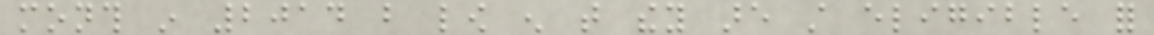month in 2014 but low enough that they are still eligible for
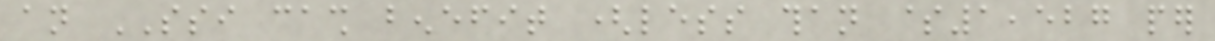an SSI cash benefit (less than $1,527 per
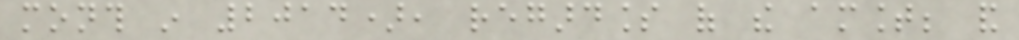month in 2014), regardless of the amount; and
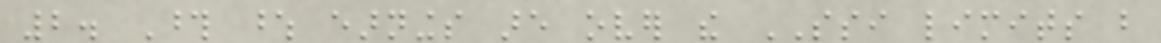2. Those whose earnings are over the SSI limits but
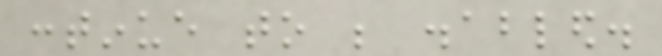continue to be disabled.
